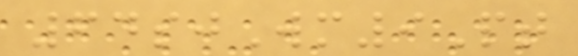64sjWm9Pt
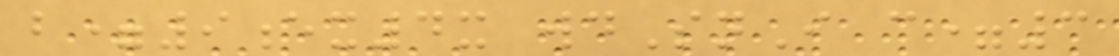b=9ex4x wdSnI c=3
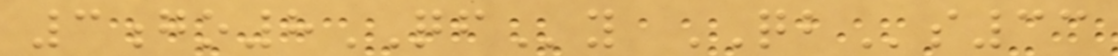3go8QFy QBs33
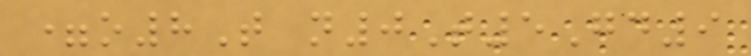=o8T n0T5Gd9
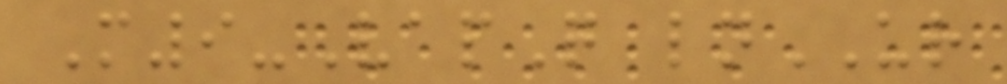M9-VapQ lnUR
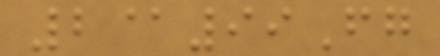2@99Fg
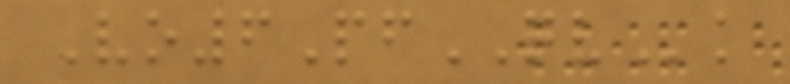Vo6PfQVk
